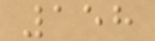158
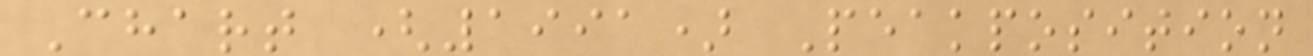Chart (1991) Peakposition
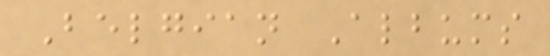Belgian Albums
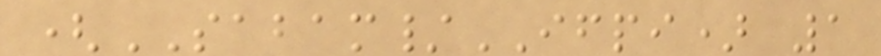(SABAM/IFPI) 1
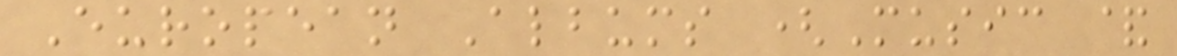European Albums (Music &
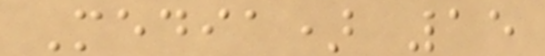Media) 15
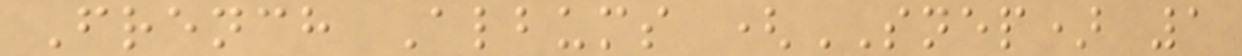French Albums (SNEP) 1
